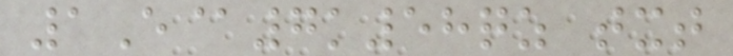1E@7k58qz txt
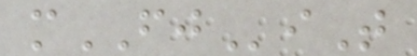mFJiT
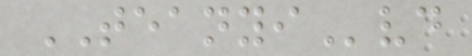TEANYIvd
